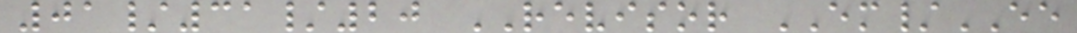01/31/20 REVISOR EM/EE
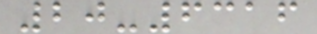20-6316
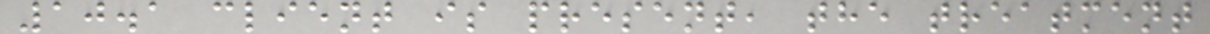10.1 client is present, the treatment
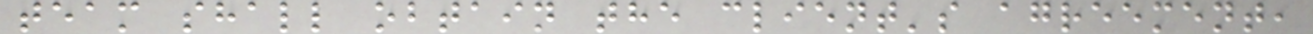team shall obtain the client's agreement,
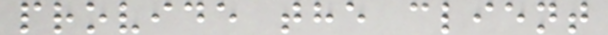provide the client
